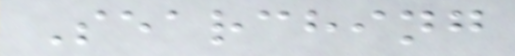Searching
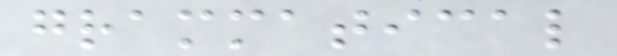grammatical
